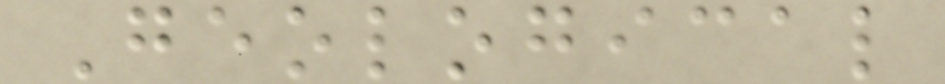Geological
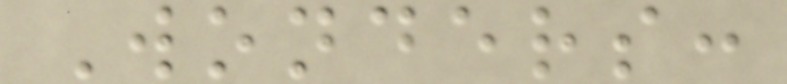Wonders:
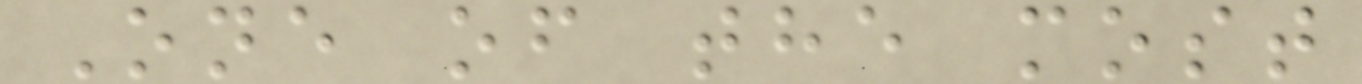One of the most
